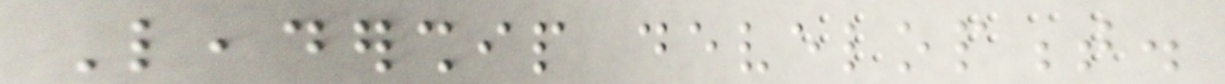Leadership development.
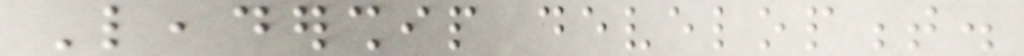Leadership development.
